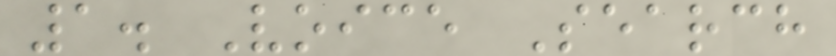1. Voice Search
